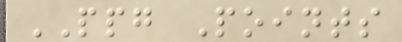PPG Points
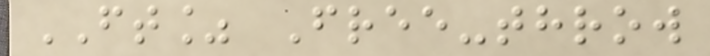FT% Free-throw
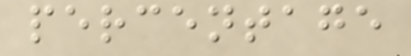percentage
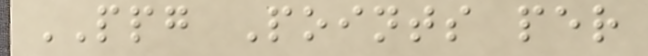PPG Points per
